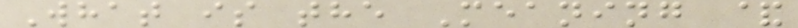What is the Meaning &
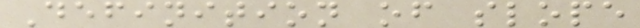Definition of slope
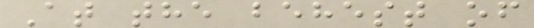At the behest of
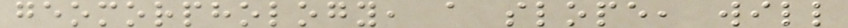geomorphology, a slope, will
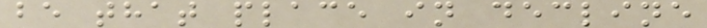be that place in decline
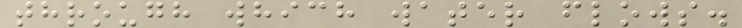through which water flows.
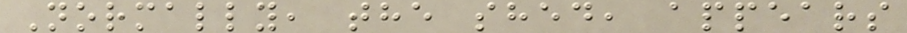Normally, the shed, appears
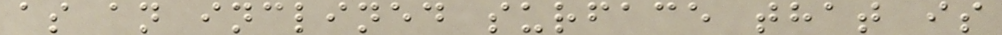as an inclined surface that is
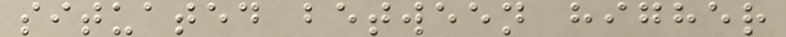situated between higher
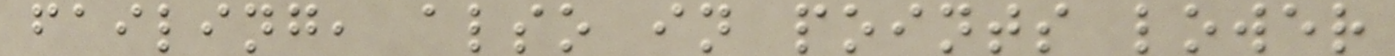failing, also in points lower
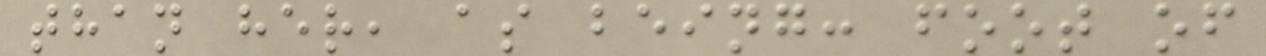than her, as being: foot of
